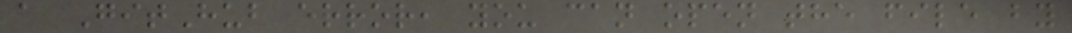a GitHub error, you can open the file by
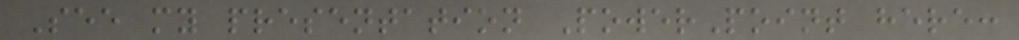See my presentation PowerPoint here:
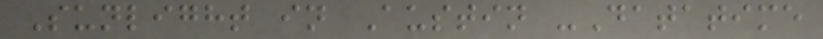Sunlight in Austin -Datatime
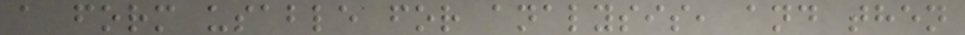a form usable for analysis, and then
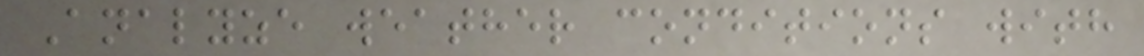Analyze weather conditions with
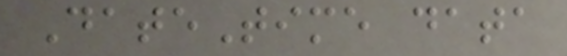DateTime data
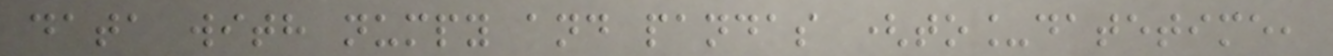data with numpy and pandas (to_datetime,
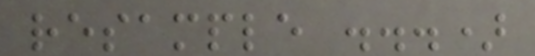resample ...)
